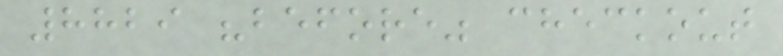8829 "before" checkout
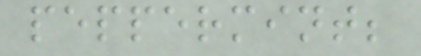peppermint;
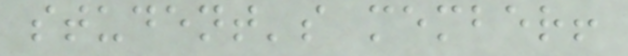student's member!
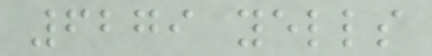6279 yells
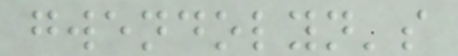gwendolyn's
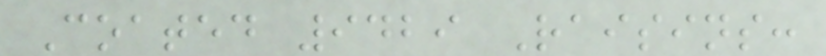Coated 9429 Raisins:
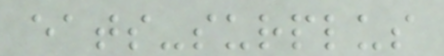eats-surplus
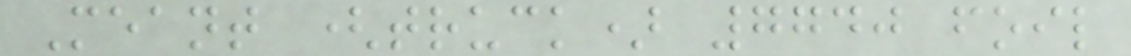Meant (truck) 7740 foil
